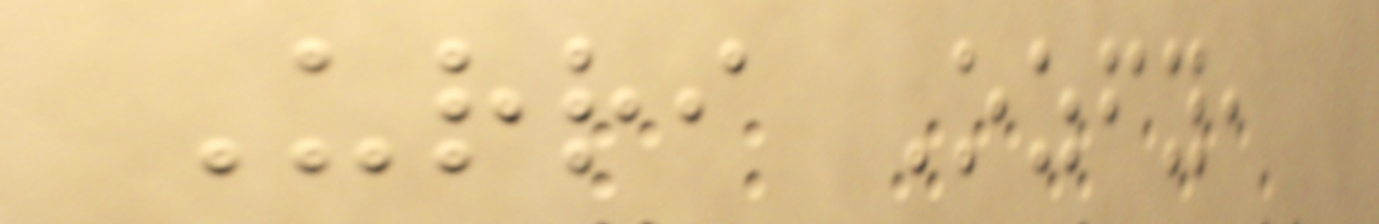Urri Ozfy,
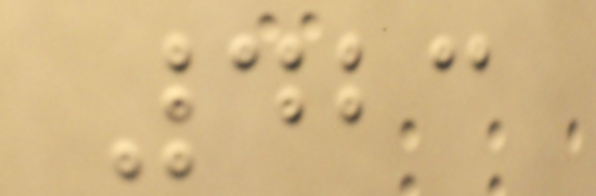423
